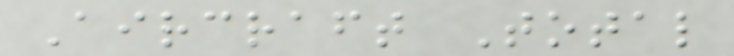Aircraft Total
